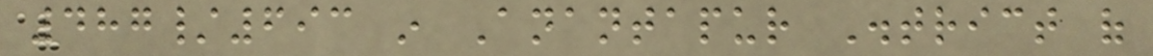487/693 in Anantapur District of
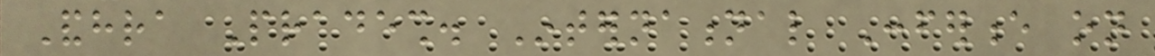Andhra Pradesh. International Conference on
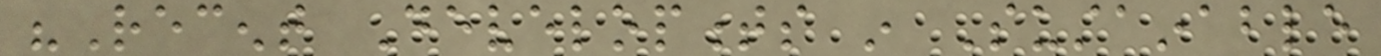"Recent Developments in Sustainable
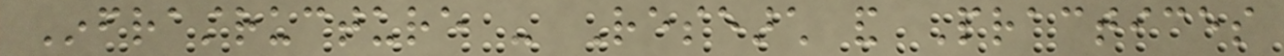Infrastructure - Research and Practices
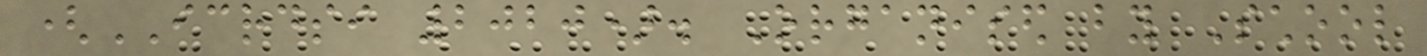(ICRDSI 2020). Organised by School
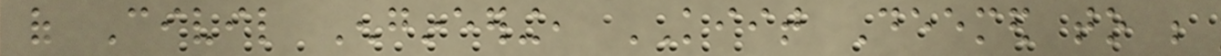of Civil Engineering, KIIT Deemed to be
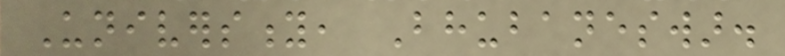University, Bhubaneswar.
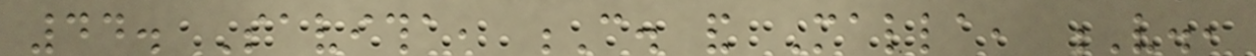44. Savitha, C. and Malla, V.,
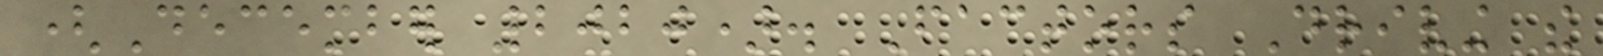(December 2020). Factors Driving the
